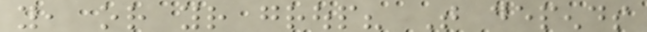you, or your group? That depends
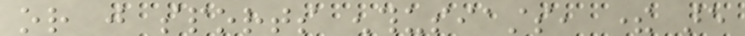or just sports enthusiasts, there are
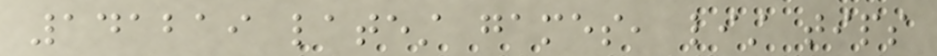141219 latest games, list tips
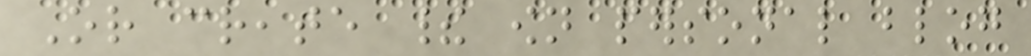Or create their own personal blog
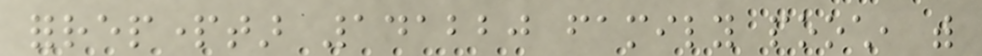forrepparttar 141220 family pooch, with
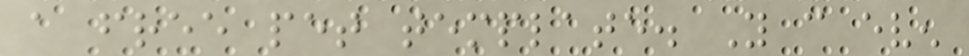a free pet template. You can even
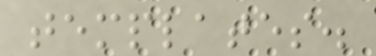templates.
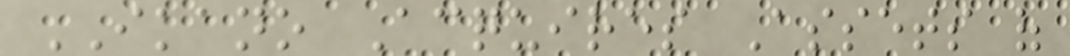IKANO Acquires Assets of
